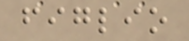figlio
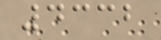4332
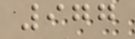977
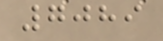7089
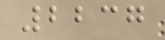2237
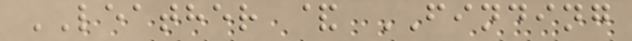LEATHER & FINDING
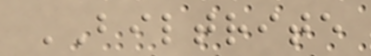BILTRITE
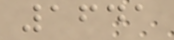1641
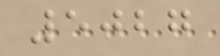5027
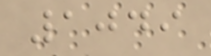1049
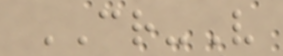CR-V
